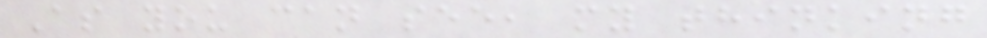As you can see, my thinking
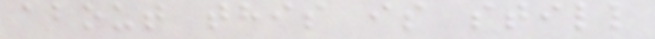about this is still
